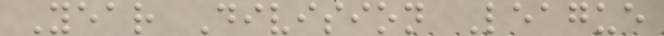Year Division League
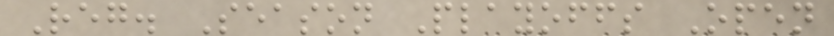Reg. Season Playoffs Open
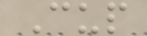Cup
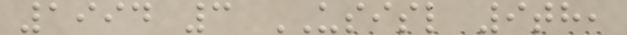1994 3 USISL 9th,
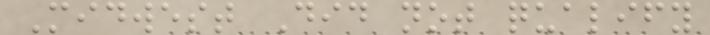Midwest Did not qualify
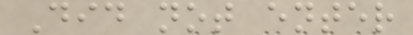Did not enter
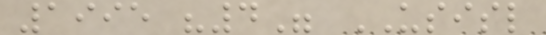1995 "4" USISL
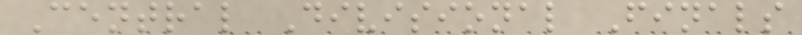Central Divisional Finals
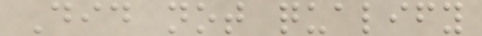Did not qualify
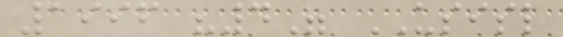1996 "4" USISL
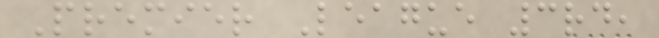Premier League 3rd,
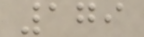179
